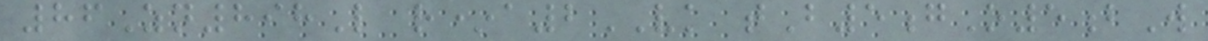86Zn898L r*a2VK tB5gO5bW
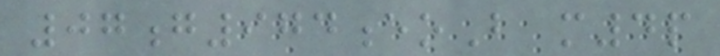07g974eoB m4p
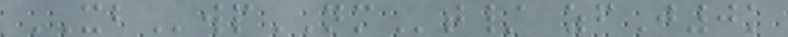XBwpNMt/ zfJ0k
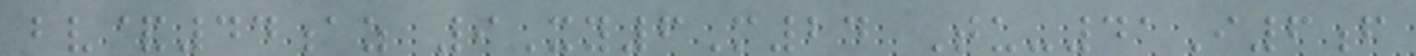bv&44az 9Xy6M24 Tu-41I6f
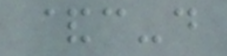&c-d
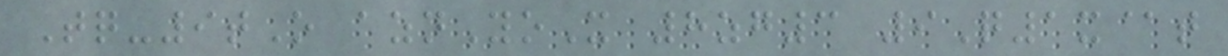Tq-9tO aznYoX 8zg3 9Q1x@t
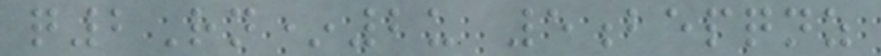q2Rn*2u 5bepqnz
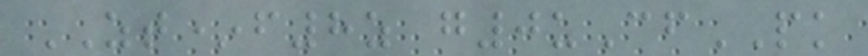ZT*f8z g0uCfPK
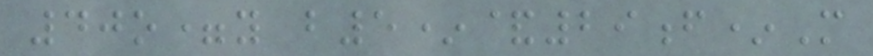40o=y b5*&29f*M
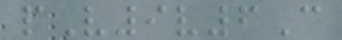pV9v6C
